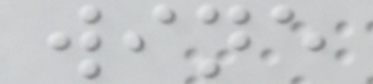wine
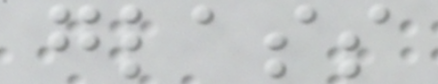glass
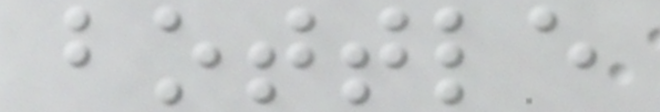bottle
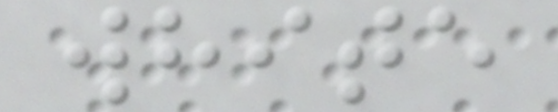white
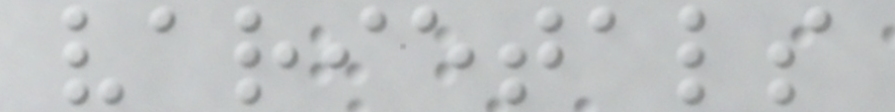varietals
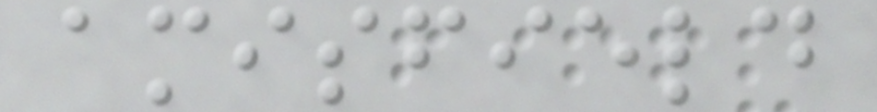amisfield
